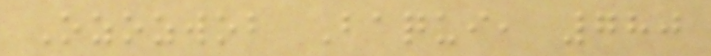Ozozwob Baqui, 780
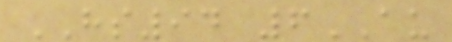HS94 6AU
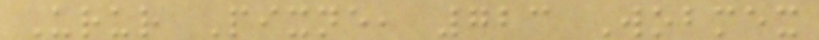Urur Pixne, 723 Wobmex
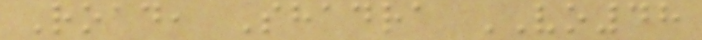Road, Shadra VO48
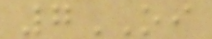7OI
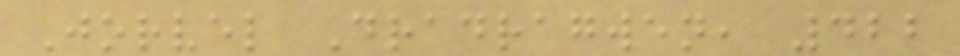Jorvel Dradragwen, 422
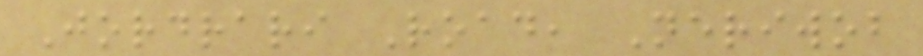Jordrari Road, Neriwob
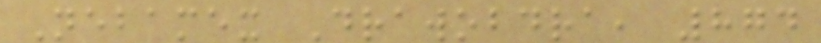Nebamex Drawobdra, 874
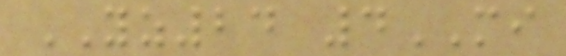YZ24 4MI
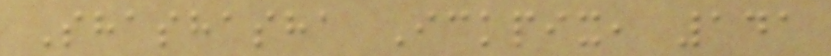Shashasha Ickpix, 141
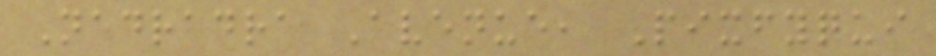Nedradra Avenue, Pixfyqui
